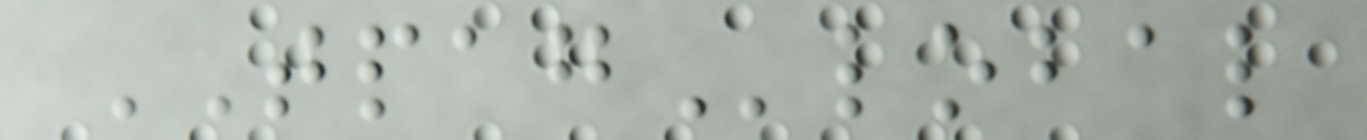TPAGlobal
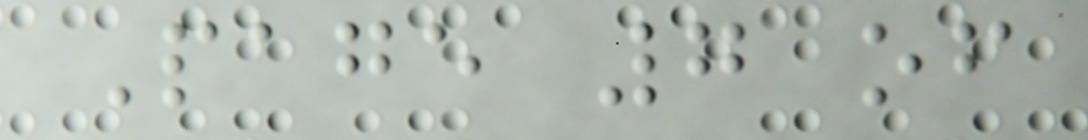Page 7 of
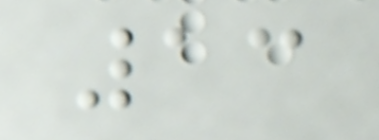13
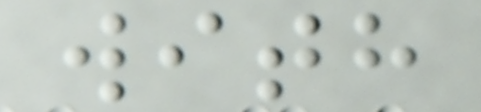with
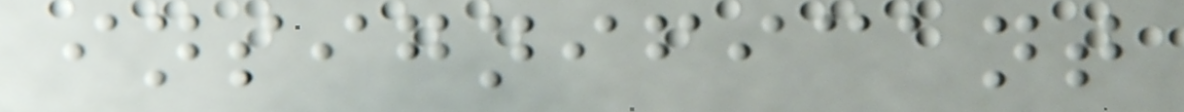insignificant
